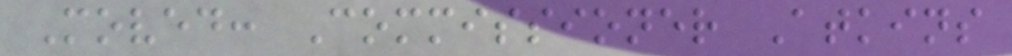Moved: Commissioner Atkins
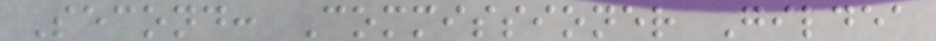Second: Commissioner Gildea
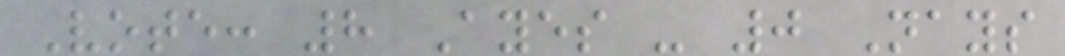Vote: 8 Ayes - 0 Nays
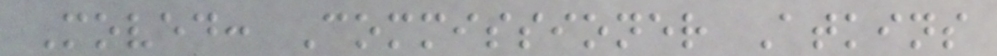Moved: Commissioner Atkins
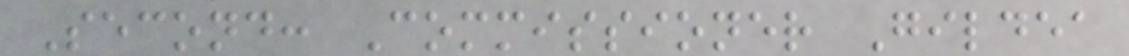Second: Commissioner Gildea
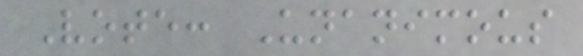Vote: Unanimous
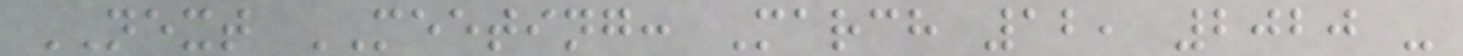NEXT MEETING: March 12, 2020 -
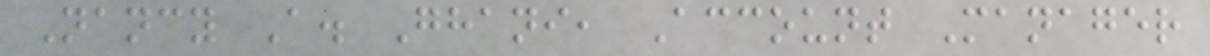Nancy A. Ghani, Account Manager
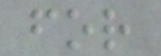for
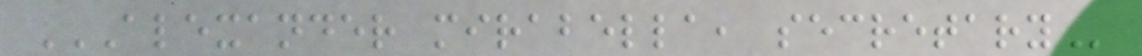ALEXANDER MIRABELLA, SECRETARY
